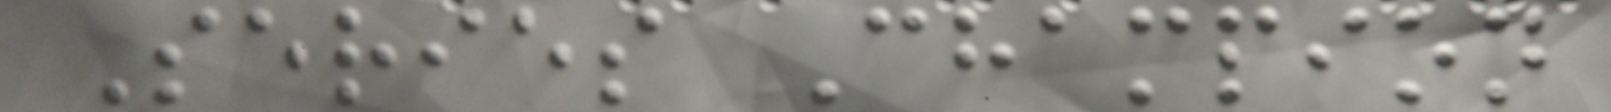Series Champion
